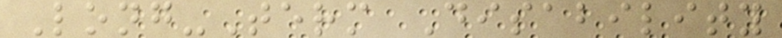Long-Term Disability
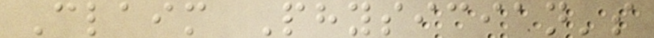Claim Physician's
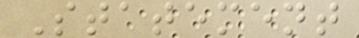Statement
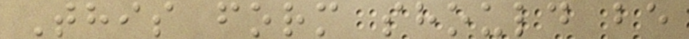This form should be
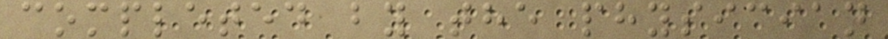completed by the physician
